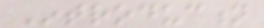Introduction
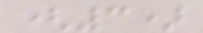(3)
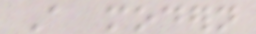A modern
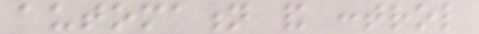automation and control
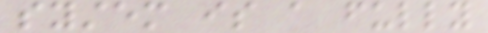system is a fully
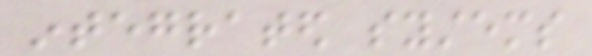integrated systems
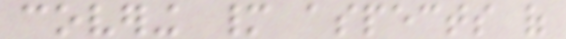covering many aspects of
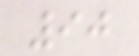90
